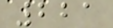221
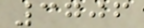3706
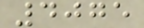4075
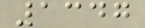1347
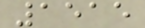1515
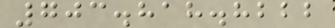703.818.8222
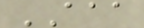AAA
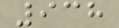938
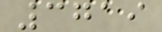3719
